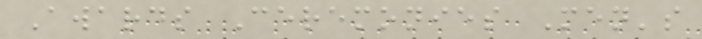Awards Ceremonies Men's
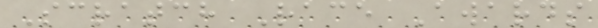Scratch Race Awards
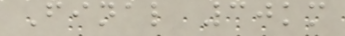Final 30km
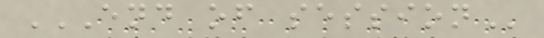END OF SESSION
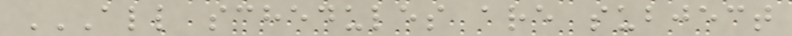ALL SCHEDULES ARE SUBJECT
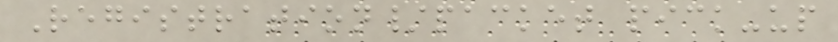Registration/packet pick-up
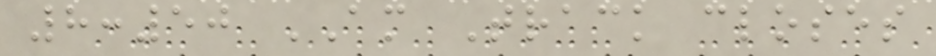8:50 AM Track closes
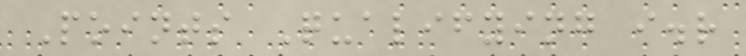Points Qualifying i.r
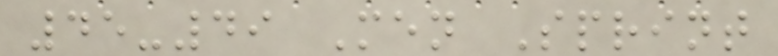45-49 Men Sprint
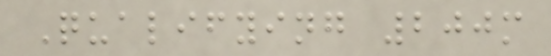Qualifying 200m
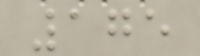175
